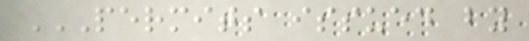PERMITS ISSUED BY
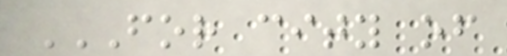FOR CITY OF
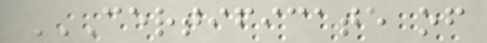CERTIFICATE OF
